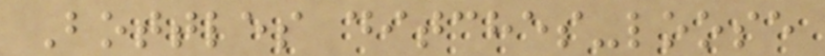Bottles ditches-loose
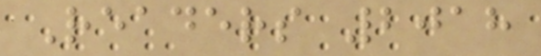Readers 2018
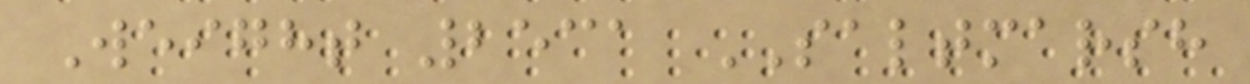Weight 2531 SALTMARSH
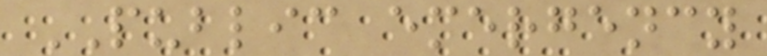PUBLIC emergency
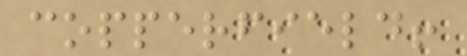copperfield!
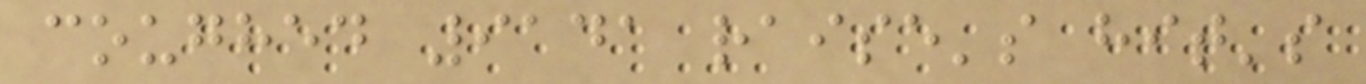coughed 9141 raise's hit's
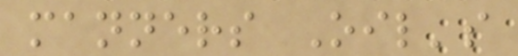manners Oil's
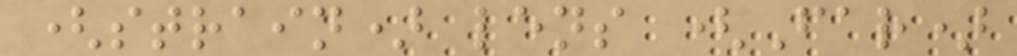(strain) lens (Far)
